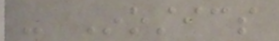- Inostics
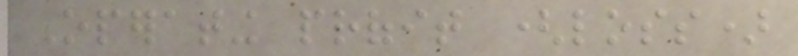Operating profit (loss)
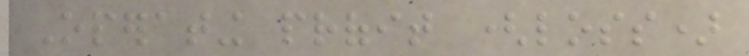Operating profit (loss)
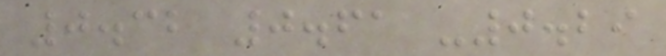0.32 0.61 -0.29
